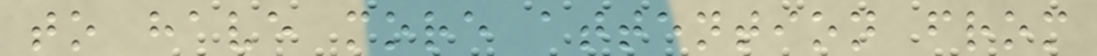to have more attention from
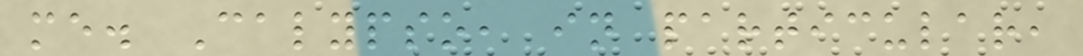me. Calypso, in particular,
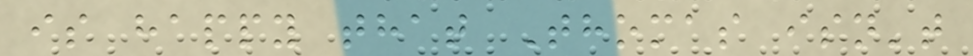is happy that Thomas isn't
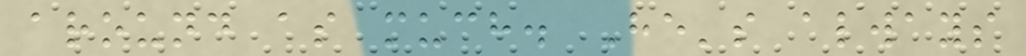around as much. He's always
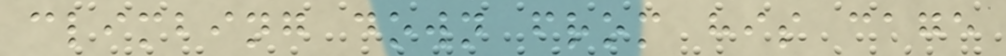climbing down from his cage
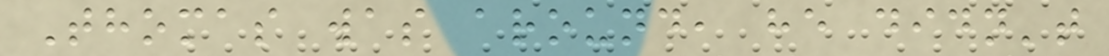Thomas was around, he didn't
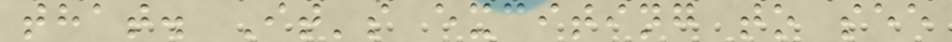that. It's exciting to see
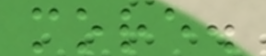more.
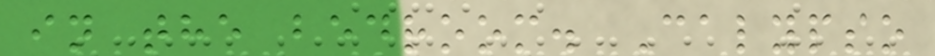in the bedroom. Calypso
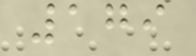179
